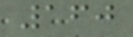160
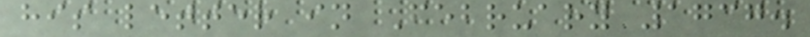his letter in February 1737.
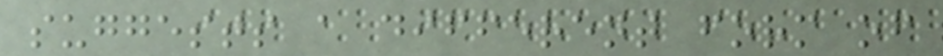suggests a different form of
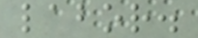labor.
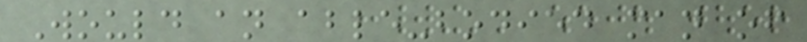Would an able-bodied man of
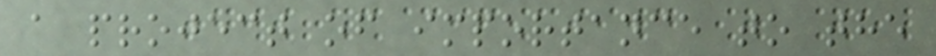a project of importance to the
